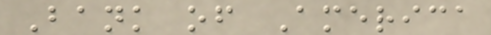Bank of America
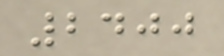2400
